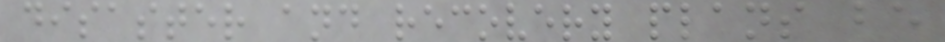disaster and recovery plans be
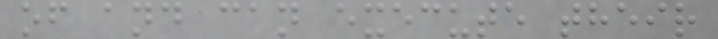of and can execute their
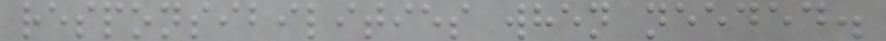responsibilities when needed.
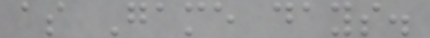as Game days.
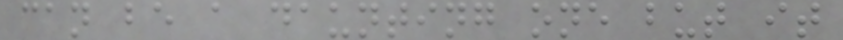can be a daunting one but it
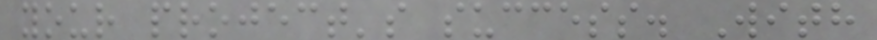your project's success. With
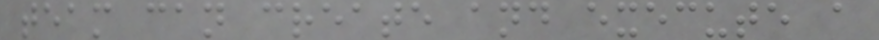team can create and execute a
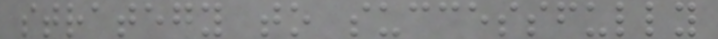strategy to successfully
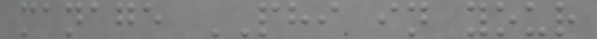manage PHI in your
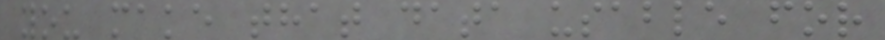you make that data usable for
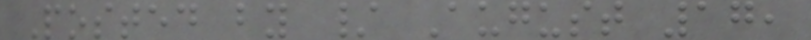Posted by / August 17,
